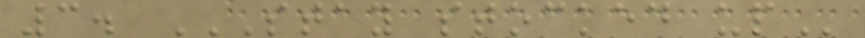3. STAY STOCKED UP
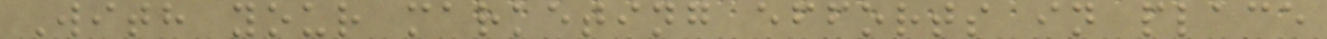With your marketing efforts in place
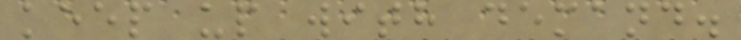keep up with demand.
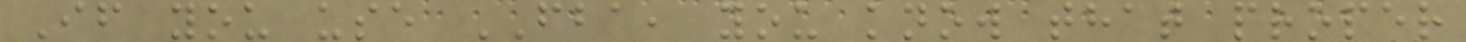If you use FBA, you know that proper
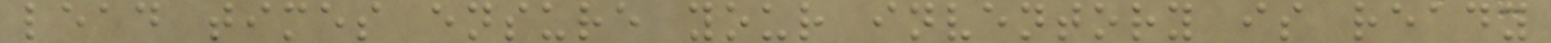lead times ensure your inventory is ready
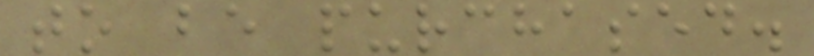to be purchased.
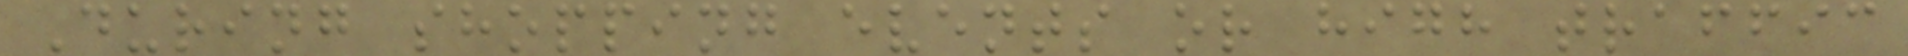During shopping events or high traffic
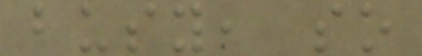busy, so
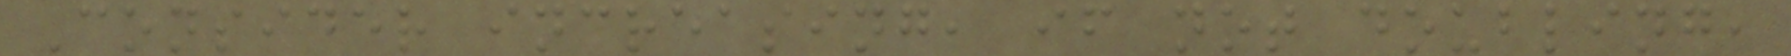Consider increasing, if not doubling,
